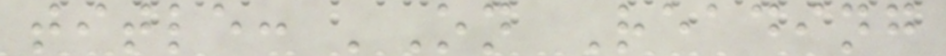title: 'On Reading
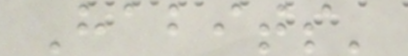Habits'
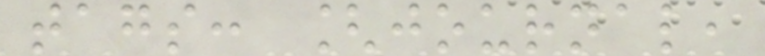tags: [journal,
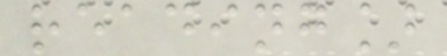reading]
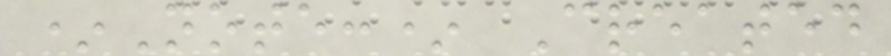*Note:* Created
